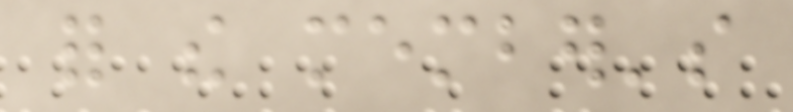for the member's
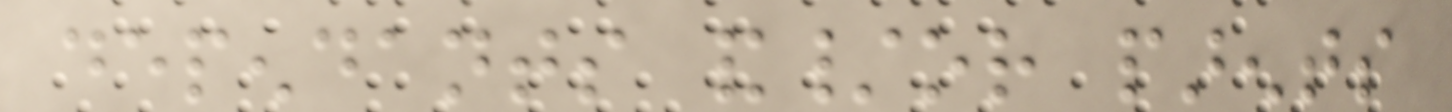dependants and/or parents
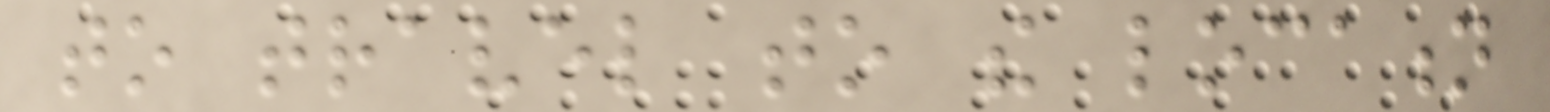to travel to the location
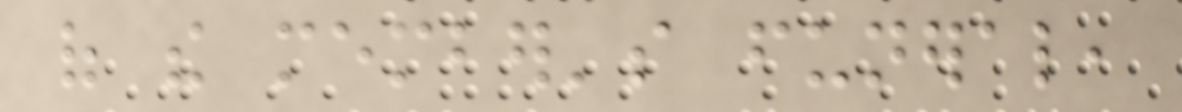of the member's funeral,
